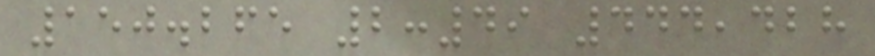150.265 2:49 444,428
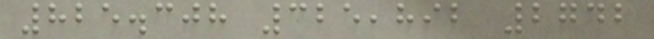825.308 325,892 2742
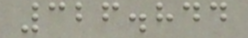326.844
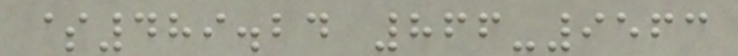$489.24 866-9563
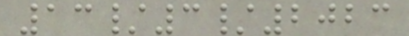13/3/2023
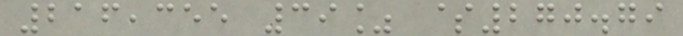216,355 39% $270.79
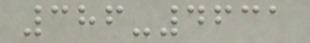386-4631
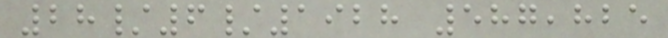28/6/1928 587,825
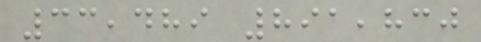33,489 891,830
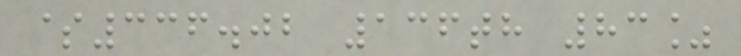$336.02 136th 83%
